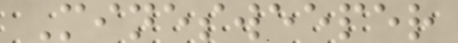Minesweeper
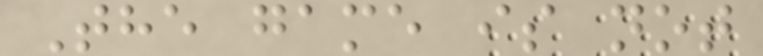The game is not
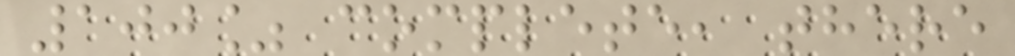100% complete, there
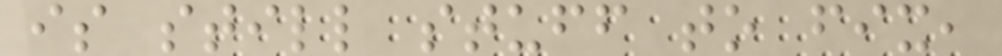is still stuff to fix,
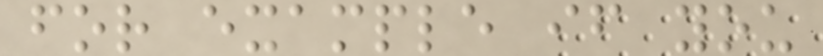for example if you
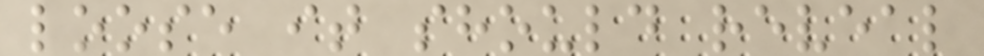loose it should reveal
